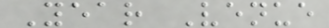Year Venue
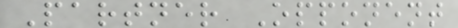Partner Opponent
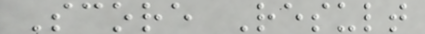Score Result
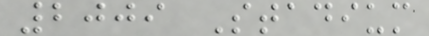2009 Stadium
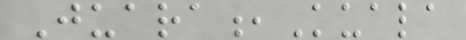Juara,Kuala
